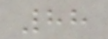88
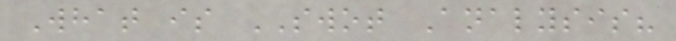What is SWOT Analysis?
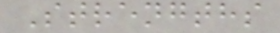Strengths
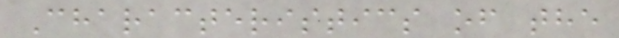Characteristics of the
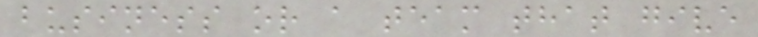business or a team that give
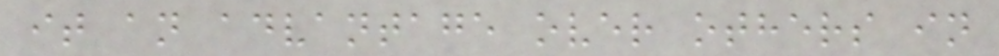it an advantage over others in
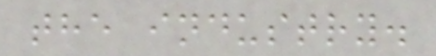the industry.
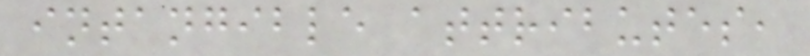intangible attributes,
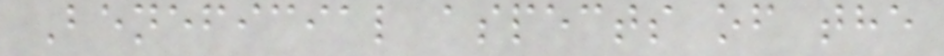Beneficial aspects of the
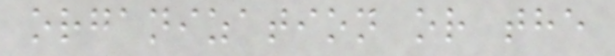organization or the
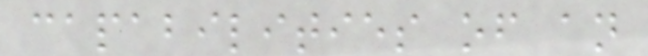capabilities of an
